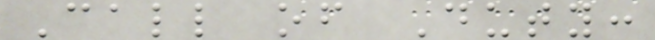Call of Duty:
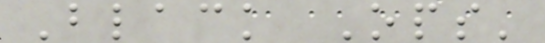Black Ops'
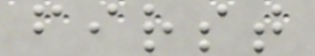first
